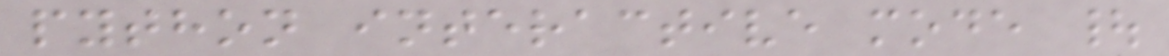python interactive mode |
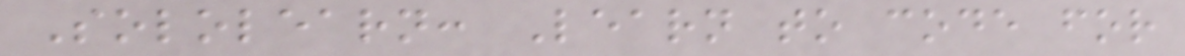Sololearn: Learn to code for
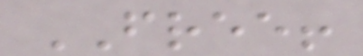FREE!
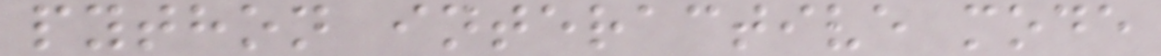python interactive mode
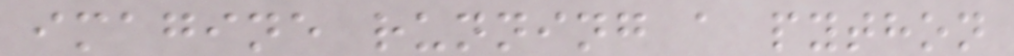imagine running a python
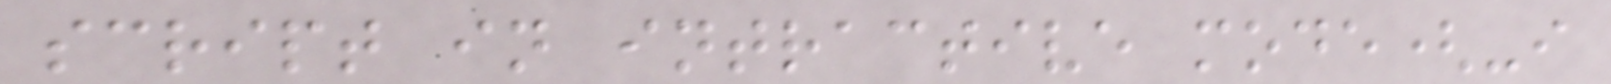script in intractive mode(-i
